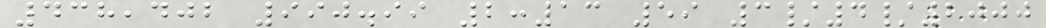438,402 990.99 2:13 59 3/4/2000
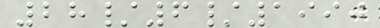28/6/1990
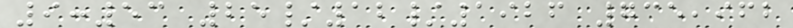9:53 25/12/1926 735,962
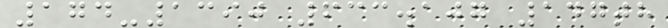174-1390 633.107 147th
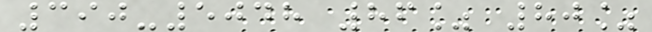390-5048 86% 80%
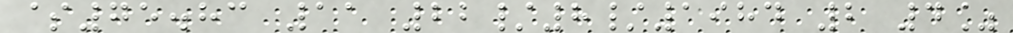$75.83 11 22/8/1984 2 4%
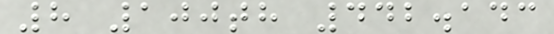8 100th 442.143
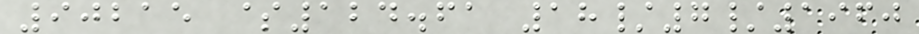90215 $124.61 18/7/1960
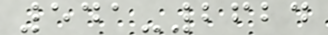541-2624
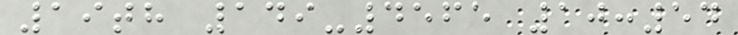19th 149-4565 10:54
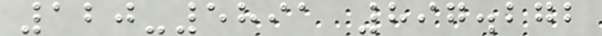120-5891 897.272
